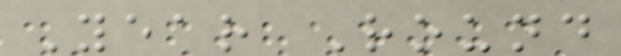Year Round
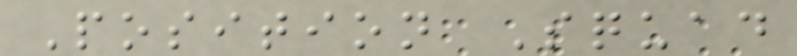Position Squad
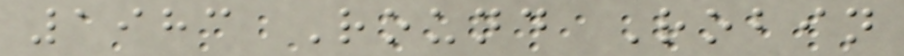1983 Round Robin
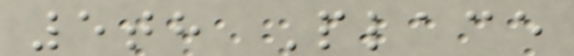5th Place
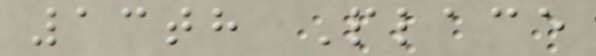13th Place
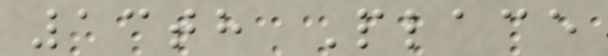13th Place
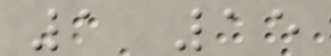1 15
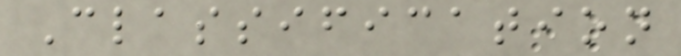Classification
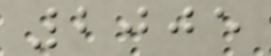2005
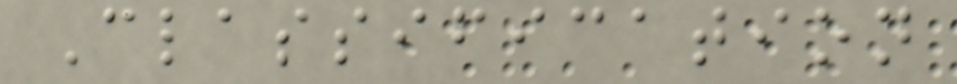Classification
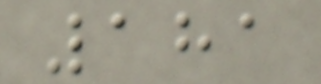181
